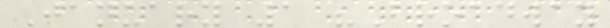January 1 "Broadway
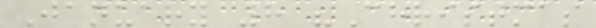January 8 "Christmas
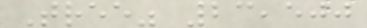Tree" 23,500
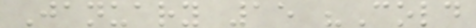January 15 "Cold
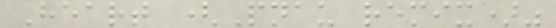Heart (Pnau remix)"
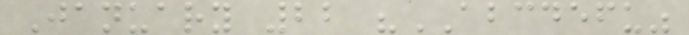January 22 "ABCDEFU"
